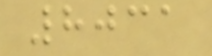8031
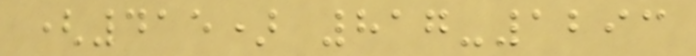(415) 817-1293
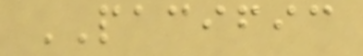PACIFIC
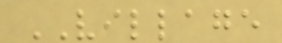VILLAGE
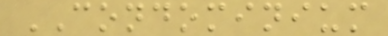CONDOMINIUM
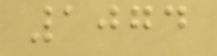1074
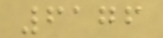6176
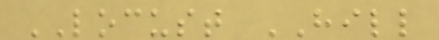LOCUST HILL
